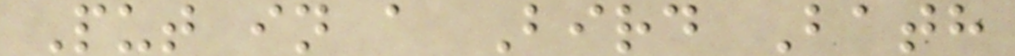Put in a Bird Bath
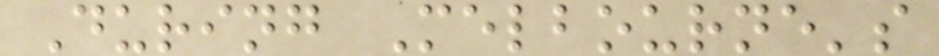During Melbourne's
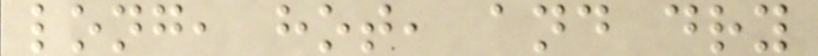long, hot, and dry
